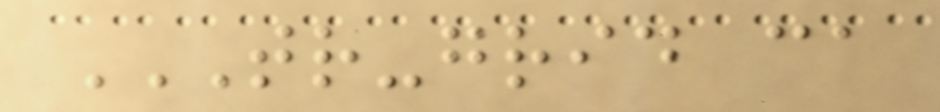TR-GRID CA
